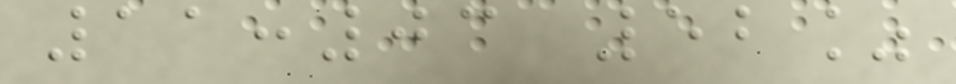11:03 52%
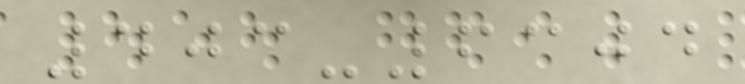403-6304
